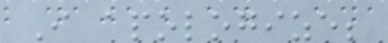I apologize;
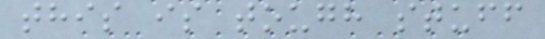this is tough stuff
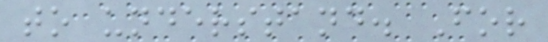to understand. For
